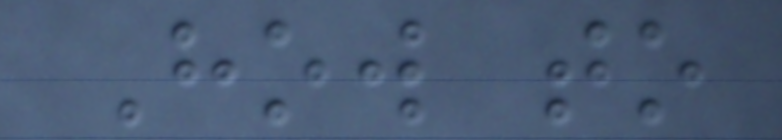How to
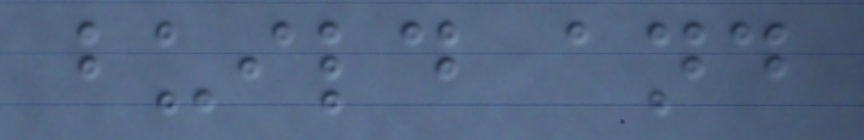build and
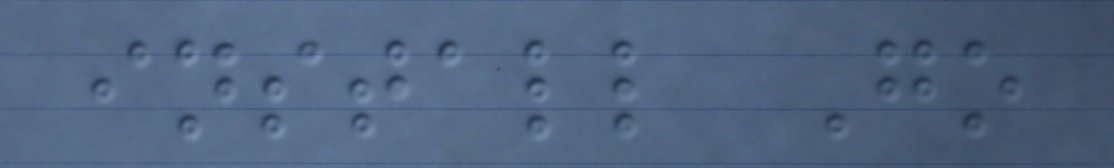install Go
